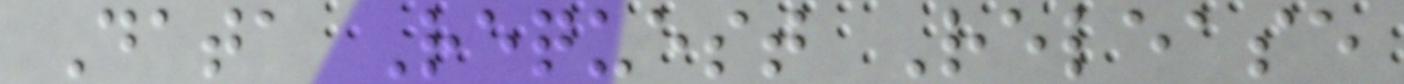Data Request Release
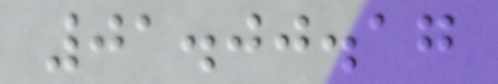01.00.17
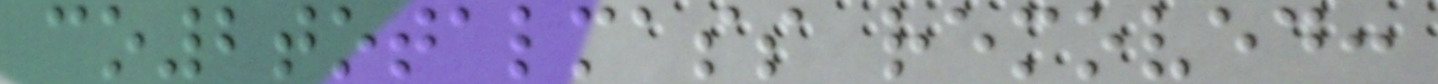co2totalmass removed:
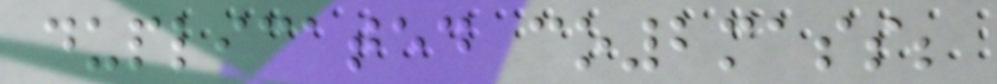duplicated co2mass;
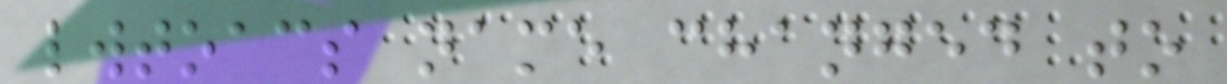lwtoacs name changed to
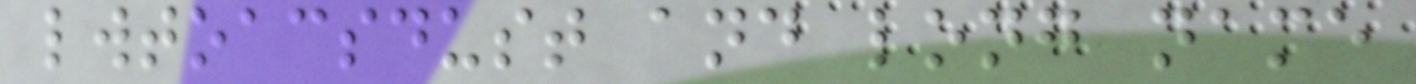lwtoacsdust and long name
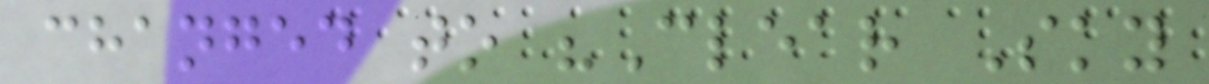changed to "Clear Sky
